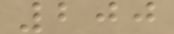200
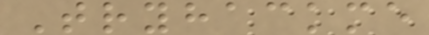Tryhackme
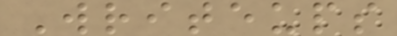Writeups
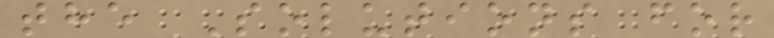the Solutions for
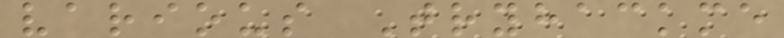various Tryhackme
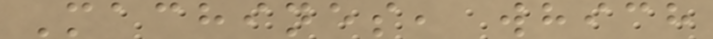Machines, which
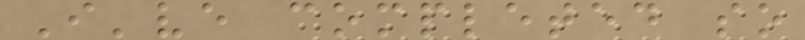I've completed so
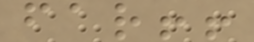far!!
